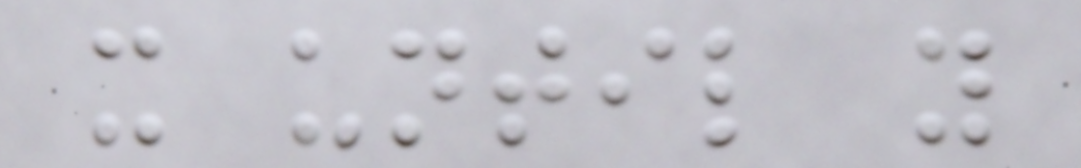it until you
